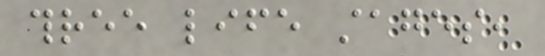three life stages,
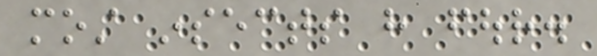most insects have four.
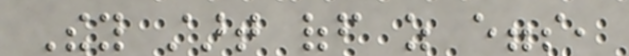They start off as eggs,
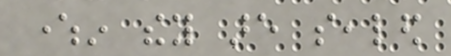wherein they are sealed
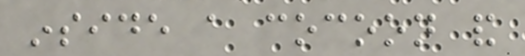inside a cocoon and
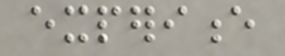experience
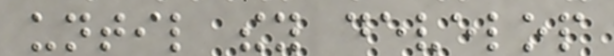until they develop
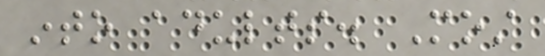into adults. Most
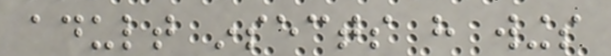adult insects have wings
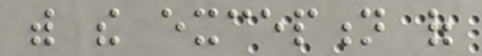with the exception of
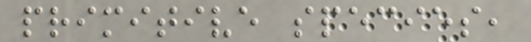primitive species,
